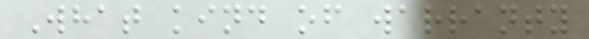What kind of warranty
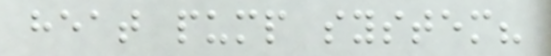heat pump system?
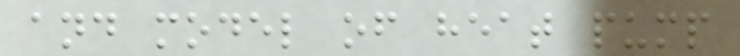and model of heat pump
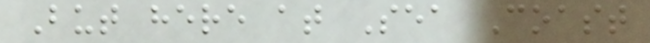But here at Sea Coast
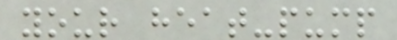your heat-pump
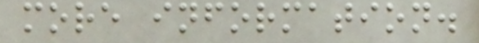more information.
